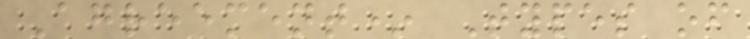Agreement* Types of
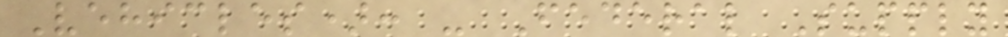Vehicles): - Federal Supply
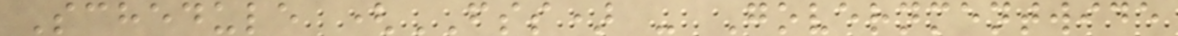Schedule (FSS) - Governmentwide
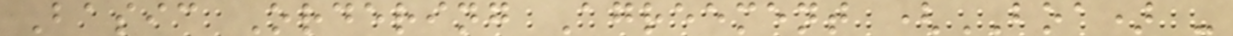Basic Ordering Agreement (BOA) -
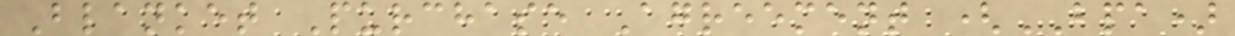Blanket Purchase Agreement (BPA)
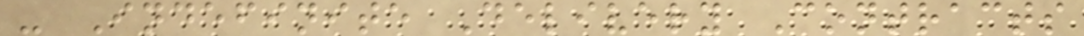- Indefinite Delivery Contracts
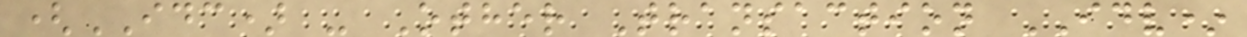(IDC) - Other Transaction IDV*
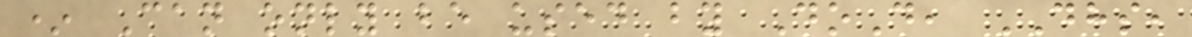* Can only be used by DoD, DHS,
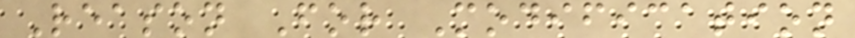Reason For Modification
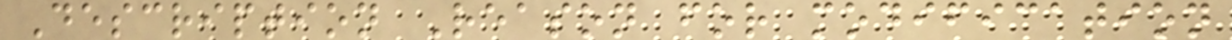Description Reason for modification
